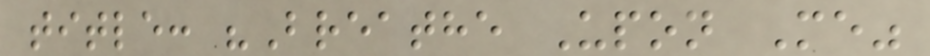title: "Breathe Upon Me"
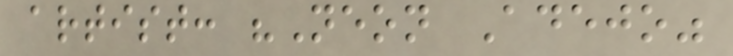artist: "Neon Adejo"
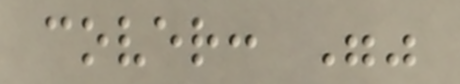cover: ""
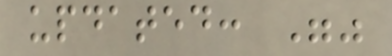updated: ""
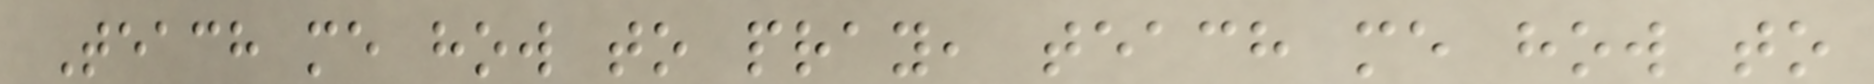Teach me how to pray, teach me how to
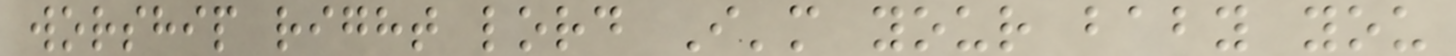worship right lord I'm your baby you
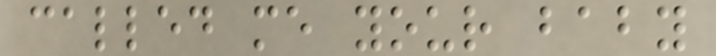called me your baby
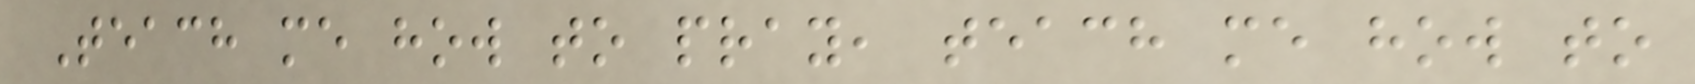Teach me how to pray, teach me how to
